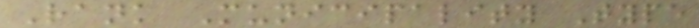Rank Municipality Type
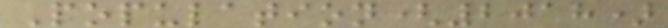Population(2018)
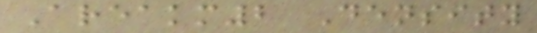Areakm2 Density
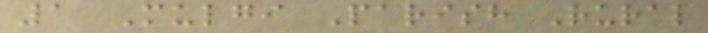1 Mulgi Parish Rural
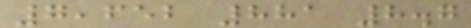7,652 881 8.7
